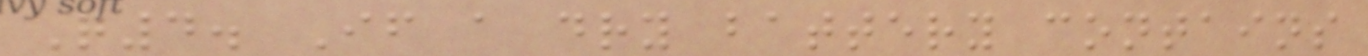Q4. If a dry battery contains
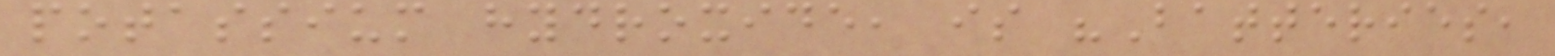potassium hydroxide, is "Batteries,
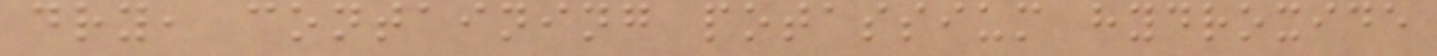dry, containing potassium hydroxide
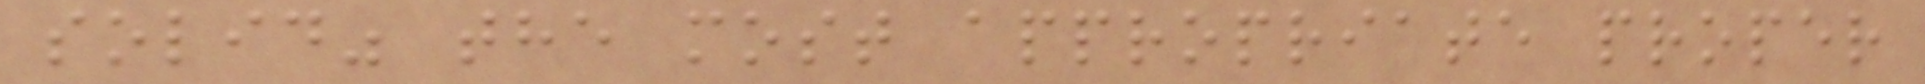solid" the most appropriate proper
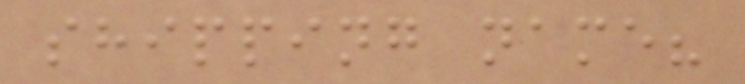shipping name?
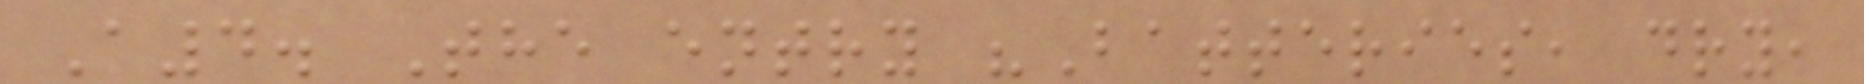A4. The entry "Batteries, dry,
